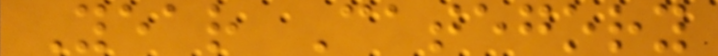Year Category
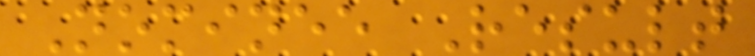Nominee Result
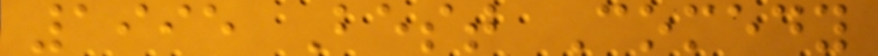1995 Best Comedy
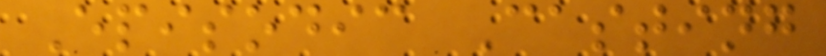Episodic Casting
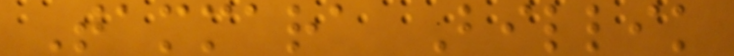Tammara Billik
